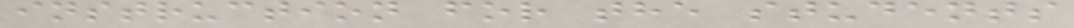instruction for the students
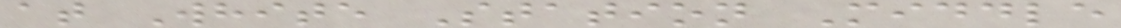at White Station Middle
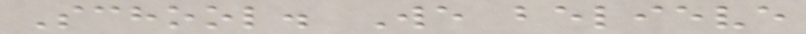School. We believe
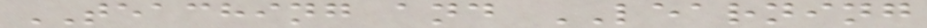TEACHING and LEARNING
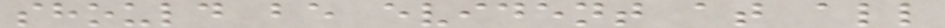should be evident at all
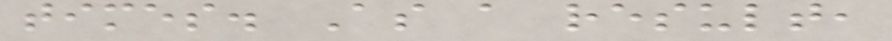times. As a result,
